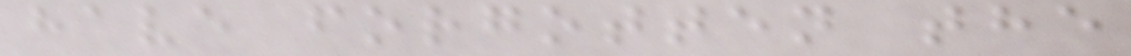have forgotten the
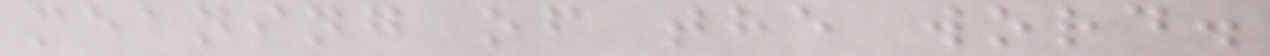meaning of the word.
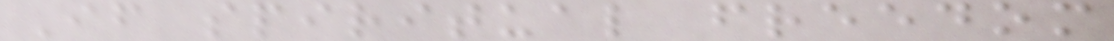If spiritual freedom
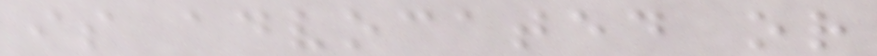is advocated or
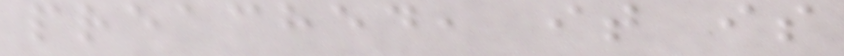preached, it is
